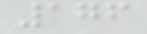176
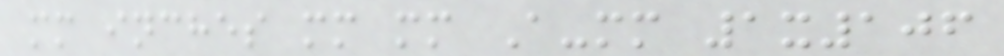mm inches mm mm A-mm 1x106
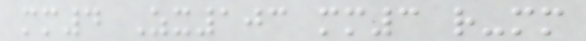mm4 Zx103 mm3 r-mm
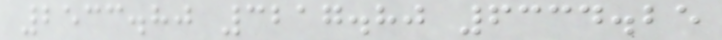2533.80 3217.80 6334.25
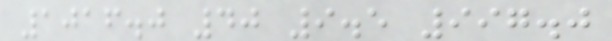1016.0 40 9.5 997.0
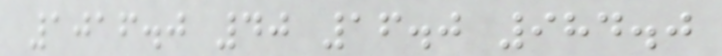1016.0 40 16.0 984.0
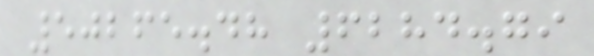50265.48 6284.79
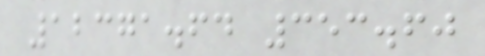12371.64 353.60
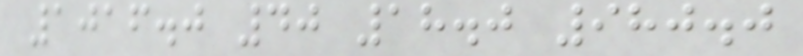1016.0 40 18.0 980.0
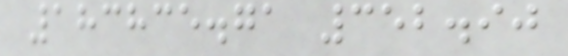183835.71 352.90
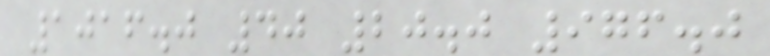1016.0 40 20.0 976.0
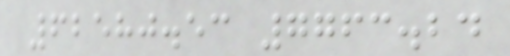62580.53 7763.24
